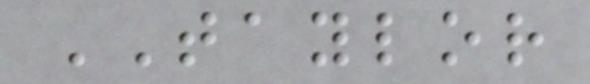TAYLOR
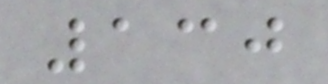130
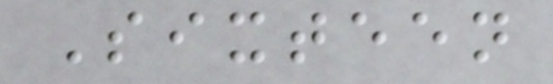Sixteen
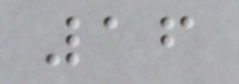16
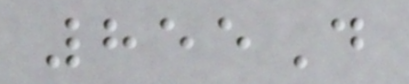855D
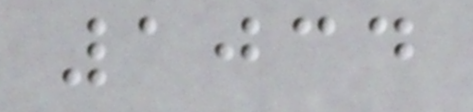1034
